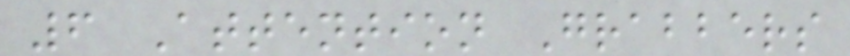6 Attention Grabbers
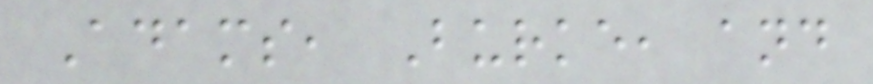Adams, Burke, and
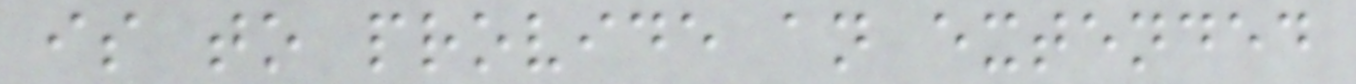is to provide an extended
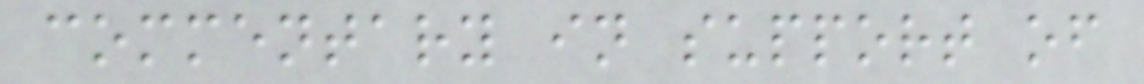commentary in support of
